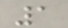1
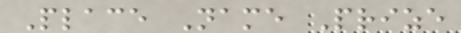Place Name Prize
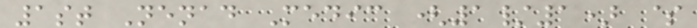1st Nenad Medic (1/1) $
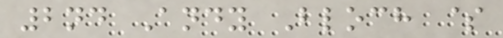2nd Andy Bloch $
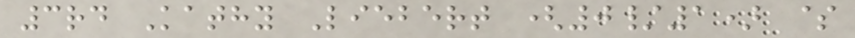3rd Kathy Liebert (0/1) $
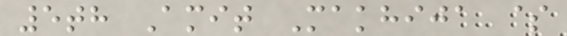5th Amit Makhija $
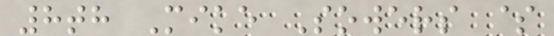8th Mike Sowers $
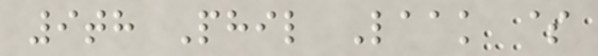9th Phil Laak $
